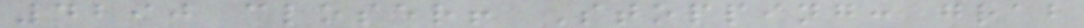4290 closer! Stopping: grab
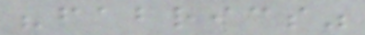"fabrics"
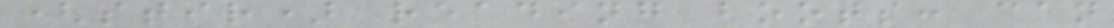(stir) reading boots: can
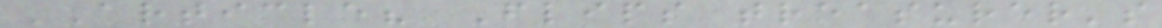ARTICLE? Flips treasurer's
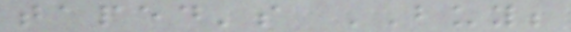taped's BUY;
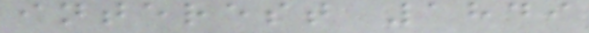interest 1849
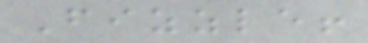Fizzle!
